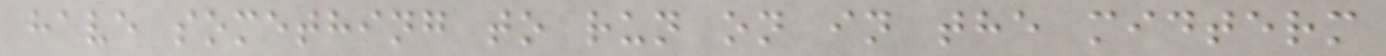have something to run on in the midterm
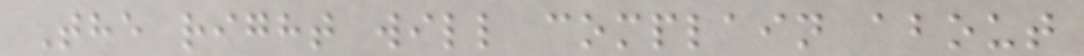The right will complain about
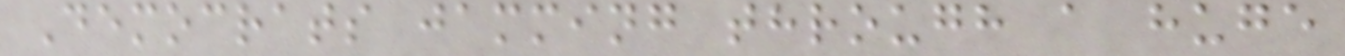Democrats jamming through a huge
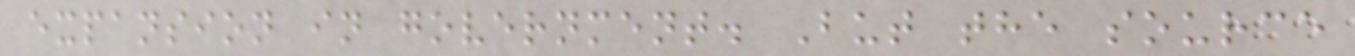expansion in government. But the source
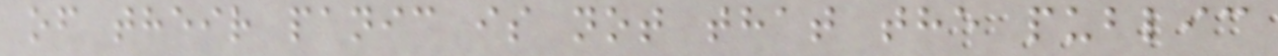of their panic is not that the public
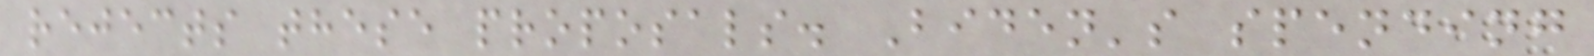rejects these proposals. Biden's spending
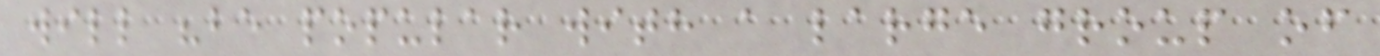will "be popular with a large group of
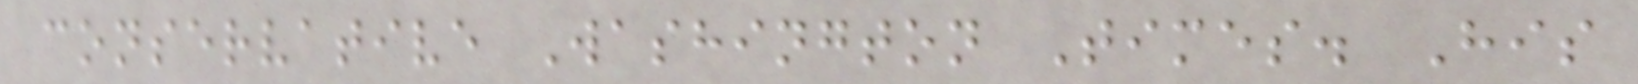conservative Washington Times. His
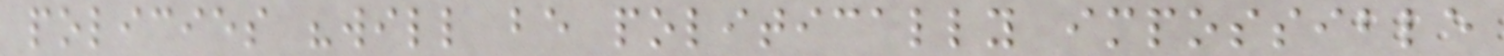policies "will be politically impossible
